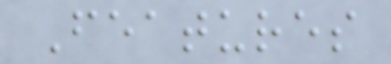Features
